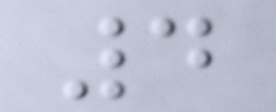4
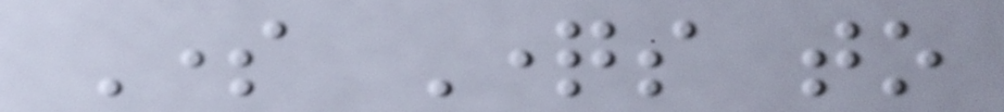Some Questions to
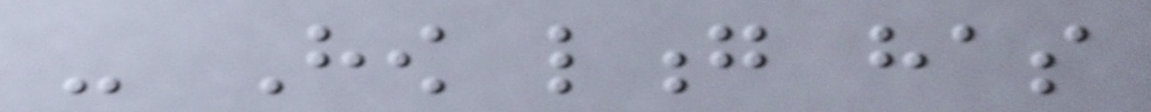- How long has
